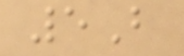5B
